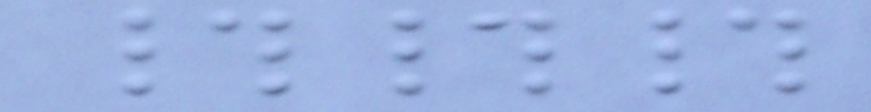###
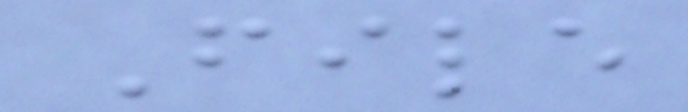File
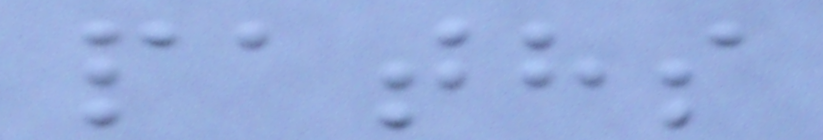paths
